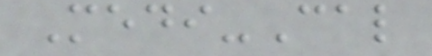Medi-Cal
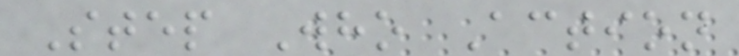Step Who Action
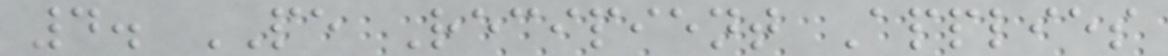4. PE Recipient Applies
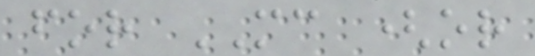for MC (or
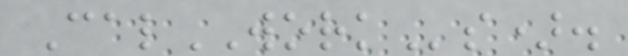CalWORKs).
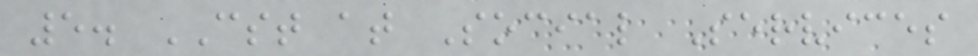5. CST at Social Services
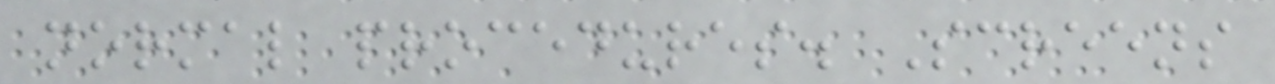normal procedures. Screens
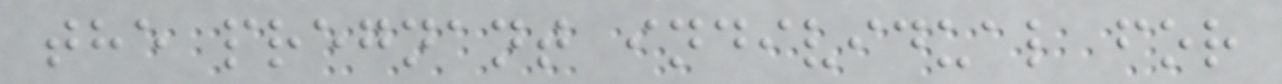the pregnant individual for
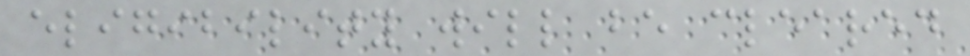eligibility will be cleared
